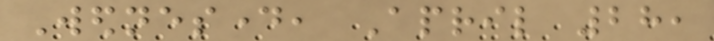Wednesday, April 28,
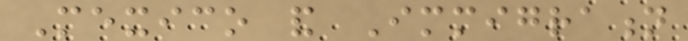Mexico and Immigration
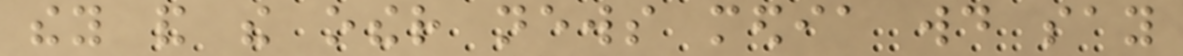they and the other news media would say
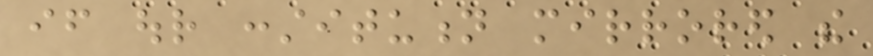if our constitution mirrored the
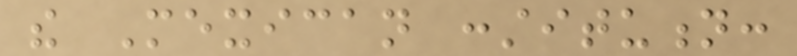the Mexican constitution:
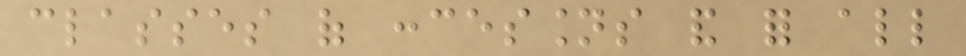classes of concessions and for all
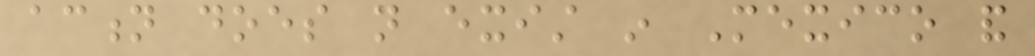action does not exist in Mexico and
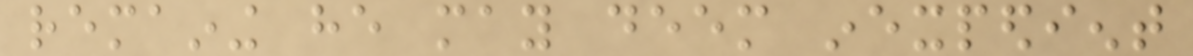remaining he may deem inexpedient
